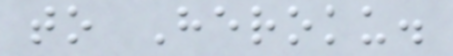to Heroku.
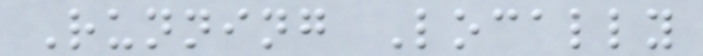Running Locally
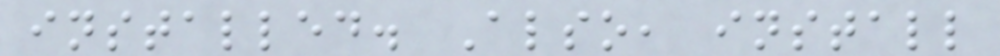installed. Also, install
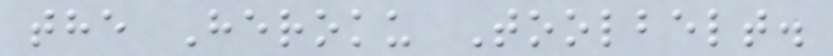the Heroku Toolbelt.
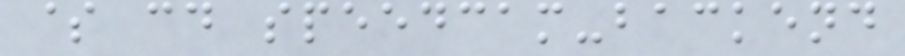$ cd speedcam-backend
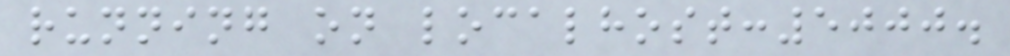running on localhost:5000.
